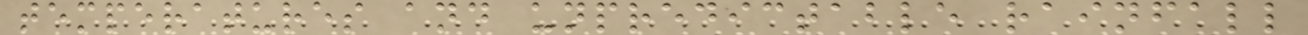temperatures and unpredictable rainfall
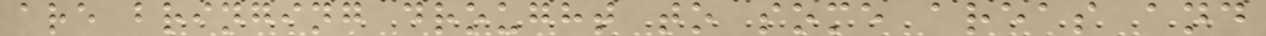are bringing drought to some areas and
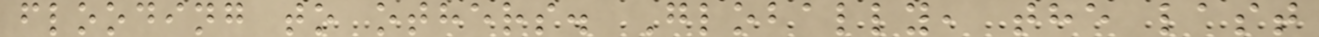flooding to others. Globally, the last
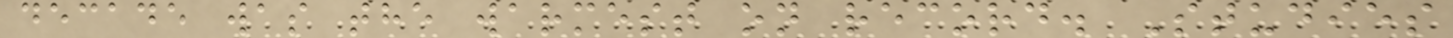decade was the warmest on record. Studies
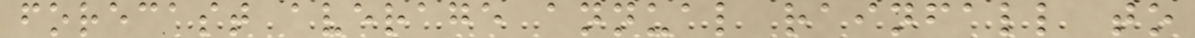forecast average annual rainfall to
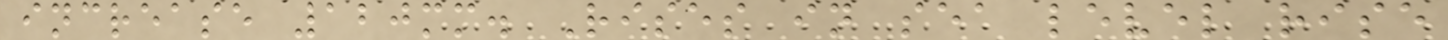increase 120mm. Rises in sea level rise
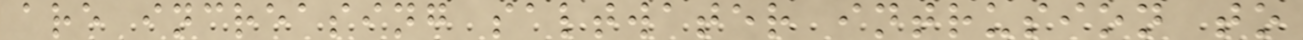are increasing saltwater intrusion to
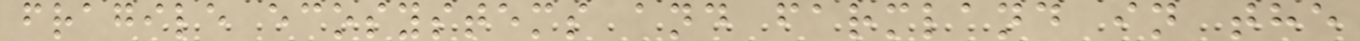fragile ecosystems and farmland in the
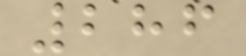286
